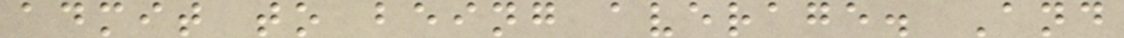admit to being average. And
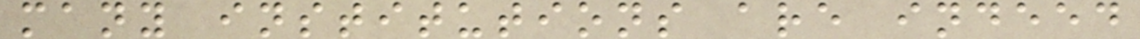many institutions are indeed
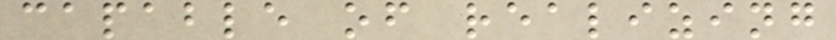capable of realizing
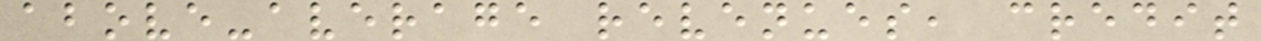above-average revenues, credit
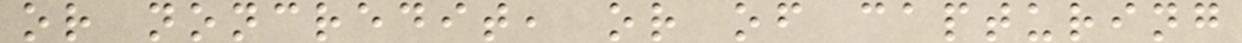or noncredit, or of capturing
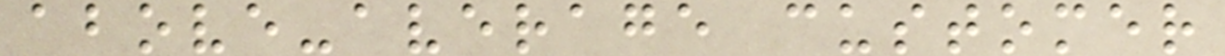above-average customer
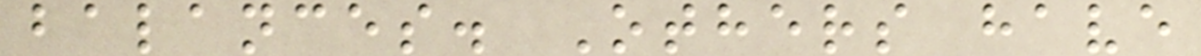balances. Others have
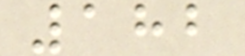182
